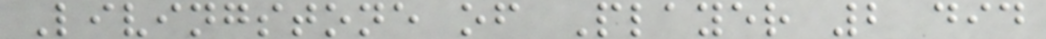Livingstone of Player 2 did
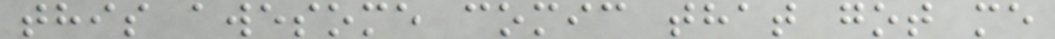this awesome comic that got me
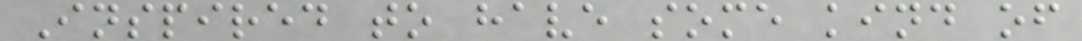Inspired to have some kind of
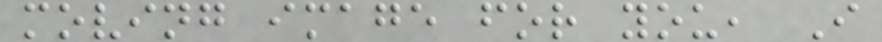moving image for you, I
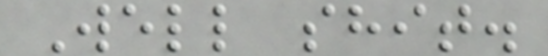Well shit.
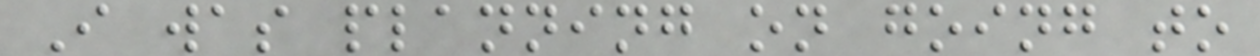I was planning on going to
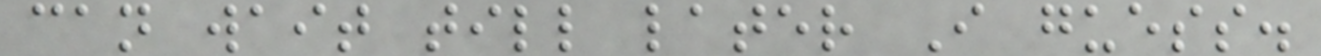can wait till later I guess.
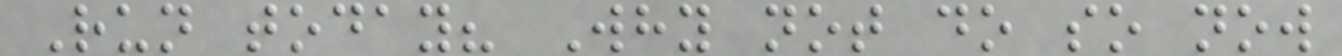Run today? Why not do so now
